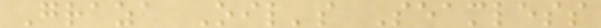Graza Oil's Seamless
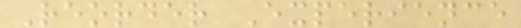Reorder Experience
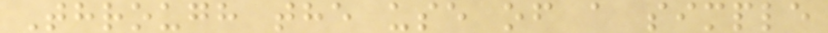Through the use of a simple
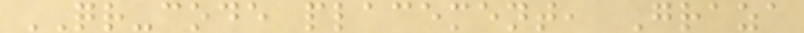QR-code placement, Graza
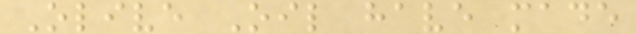Olive Oil have made
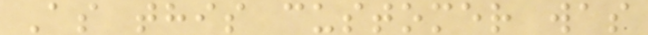As this customer was
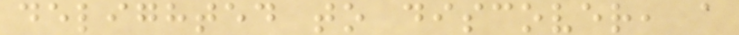delighted to discover, a
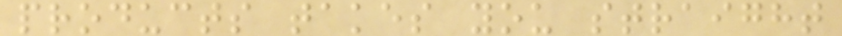products takes you straight
